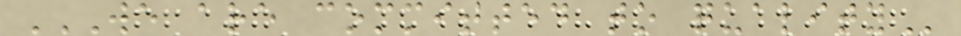WE ARE COMMITTED TO QUALITY
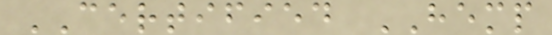CERTIFIED HEMP
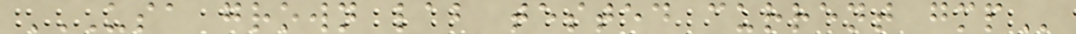USA GROWN LAB TESTED CURRENT GMP
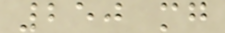250 mg
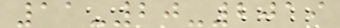11-20-2019
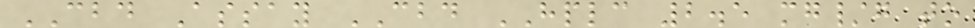CBD Assay CBD HPLC 2.5 mg/g to
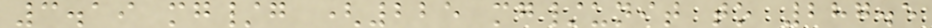3.19 mg/g (225 mg/unit to 287.5
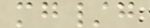mg/g
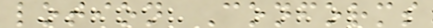lotion Conforms
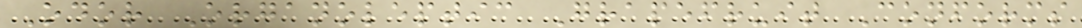Odor Organoleptic Grapefruit Conforms
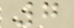7
